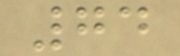74
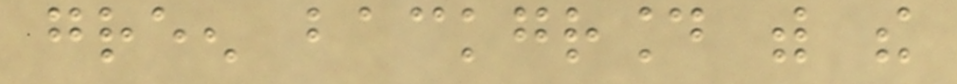green background with the
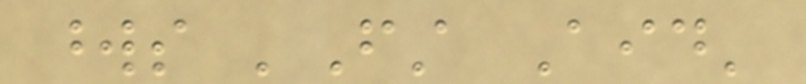words 'First Aid'
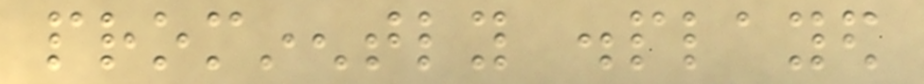prominently displayed
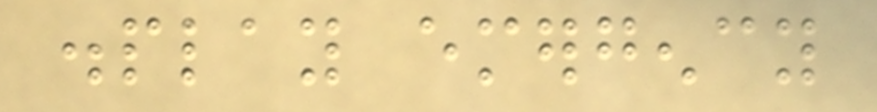display emergency
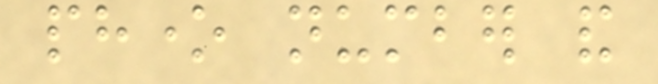phone number and
